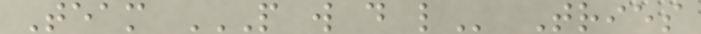Team P W D L Tries
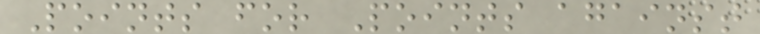Points for Points against
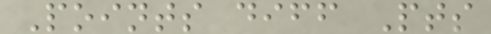Points diff Pts
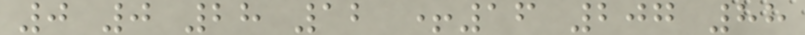0 0 28 12 +16 207 88
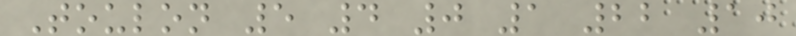Toulon 5 4 0 1 22 10
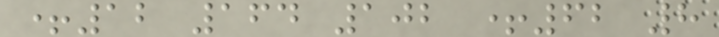+12 164 102 +62 8
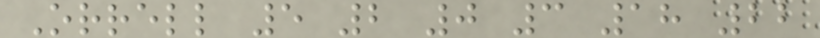Orrell 5 2 0 3 18 22
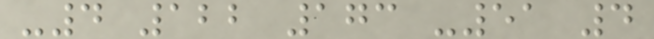-4 122 173 -51 4
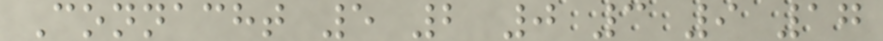Connacht 5 2 0 3 9 17
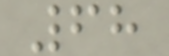68
